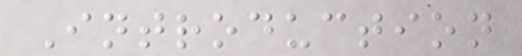Introduction
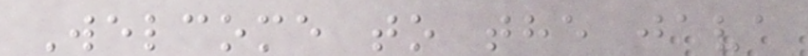Welcome to the java
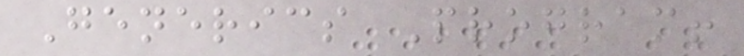Generics Program!
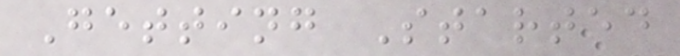Getting Started
